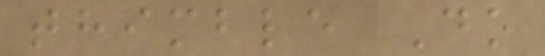thimble Do
